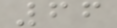66
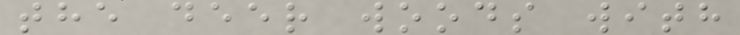the deer woods with
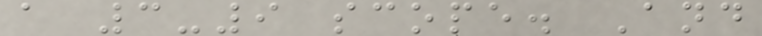a 3-9 scope. And
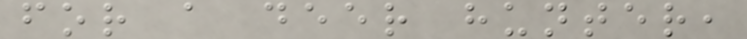for a deer hunter,
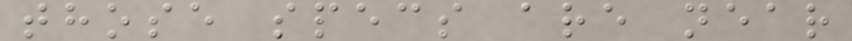those specs are near
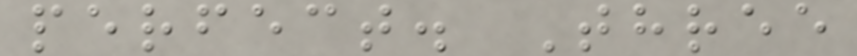perfect. Three
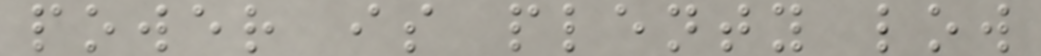power is plenty low
